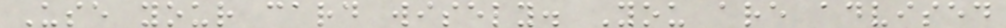Use your card wisely. You are advised
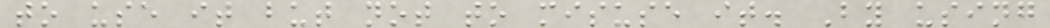to use it but not to misuse it. By using
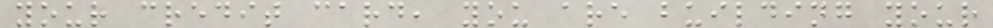your credit card, you are building your
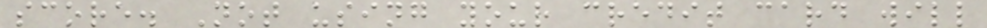score. Not using your credit card will
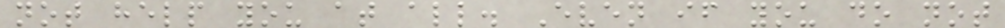not help you at all. Even if you do not
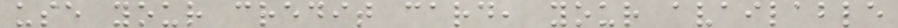use your credit card, your available
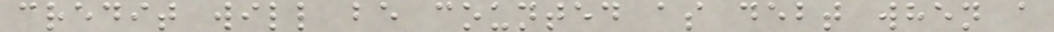credit will be counted as debt when a
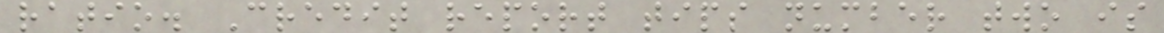ratio. Credit report tips number two is
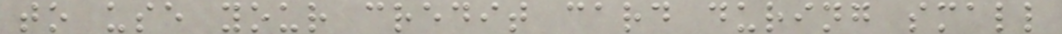to use your credit card during small
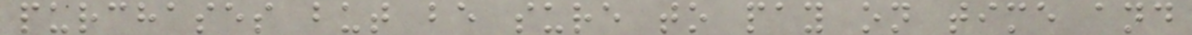purchases but be sure to pay on time and
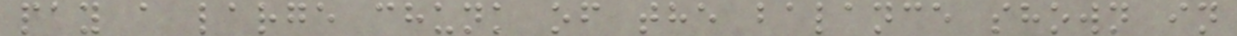pay a large chunk of the balance shown in
